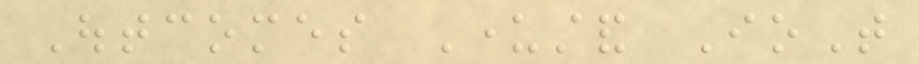Outcomes Understand IoT
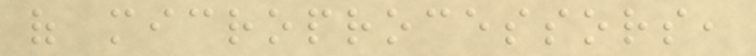of microprocessors,
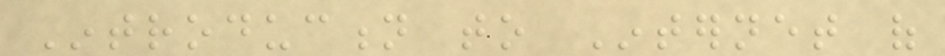Introduction to Internet of
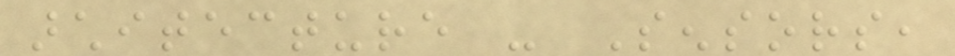architecture - Sensors,
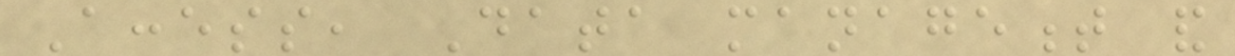Access, Data management and
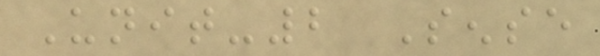Unit-2 Sense
